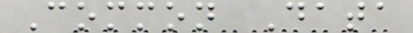Common Data
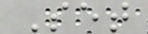Set
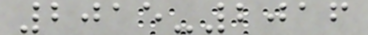2015-2016
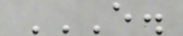E.
